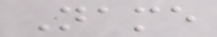Name
